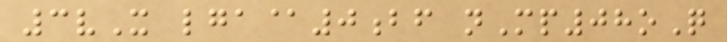3vX lga@0bf nMp08oQ
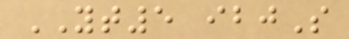YT5 ibjS
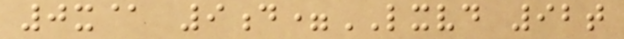0x@ 9d=LXVD 92t
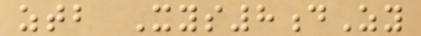ztb Xys8dZy
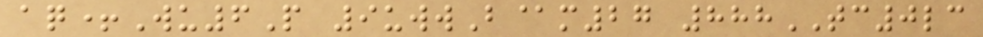aq+Wu6P 9uwwB@m27 888TC0lc
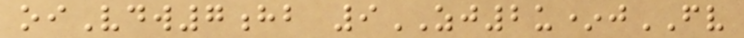oiVdw7hb 9ZJ2u*jFV
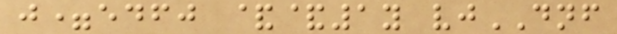j=edfj &&1y vjDNF
